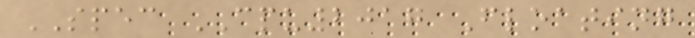SPEC CPU2017 Floating
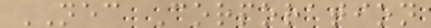NEC Corporation
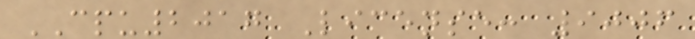CPU2017 License: 9006
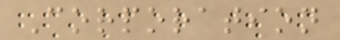Corporation
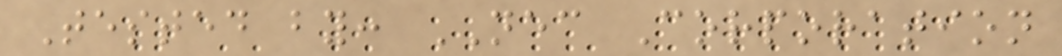Tested by: NEC Corporation
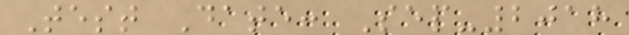Test Date: Sep-2018
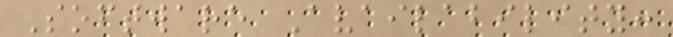Software Availability:
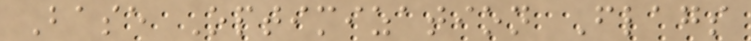Base Optimization Flags
